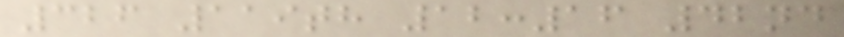326 119th 12:16 42nd
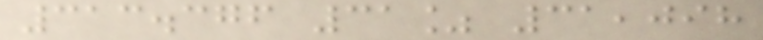313.376 31% 31,098
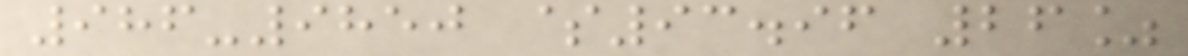986-9850 $93.96 26%
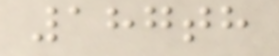187th
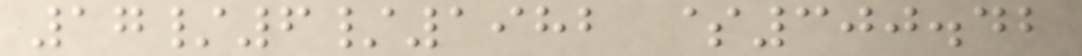17/6/1982 $300.42
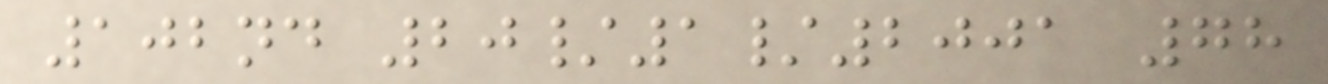102nd 20/1/2001 78
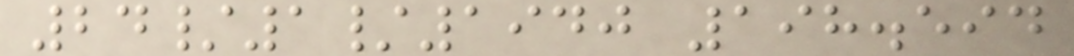24/1/1940 198.594
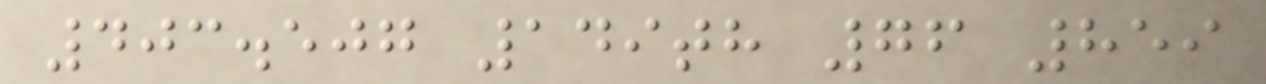403.507 149th 76 859
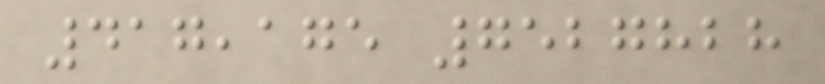417,175 7527828
